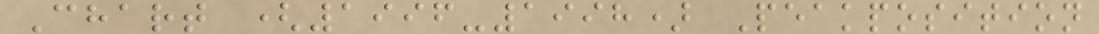Chart (1996-1998) Peakposition
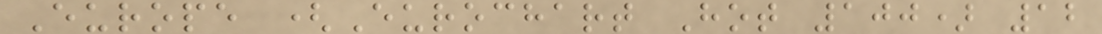Europe (Eurochart Hot 100) 12
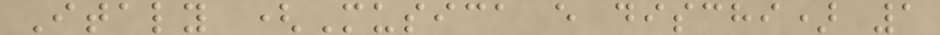Italy (Musica e dischi) 1
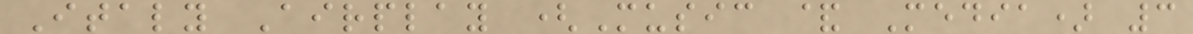Italy Airplay (Music & Media) 3
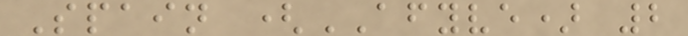Spain (AFYVE) 2
